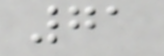71
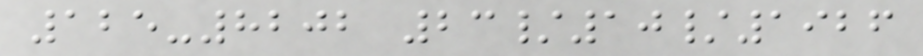125-8202 23/10/1926
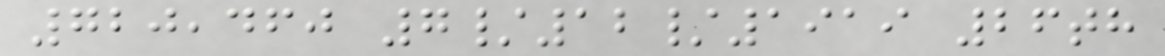720,460 7/12/1919 26th
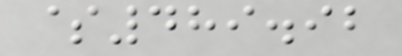$489.92
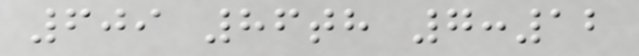609 86th 7:12
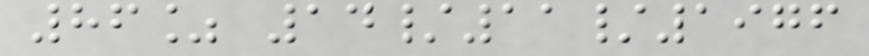86% 14/11/1976
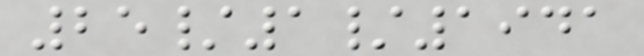25/1/1941
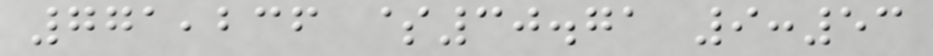771,236 $30.71 9:53
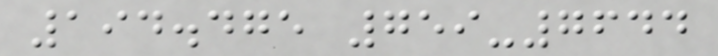194.475 759-7644
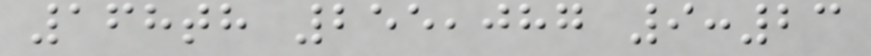168th 255,087 9:23
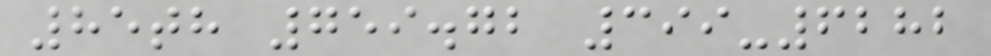85th 759.72 399-6282
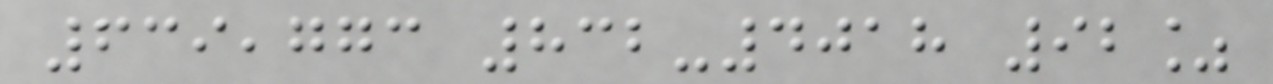639,773 832-4018 92%
